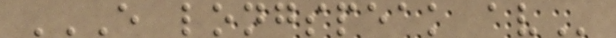E LONGSPEAK AV
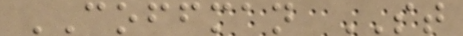COFFMAN ST
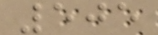505
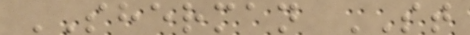SHERMAN ST
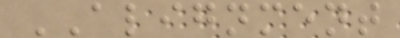ALIGNMENT
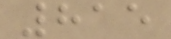815
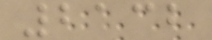2132
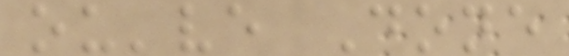ou've Done
